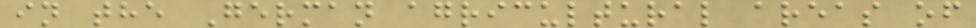in the German agricultural areas of
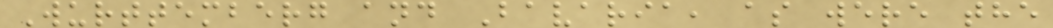Wurttemberg and Bavaria, as were the
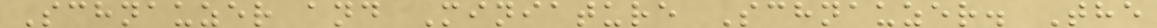Schnauzer and Miniature Schnauzer. The
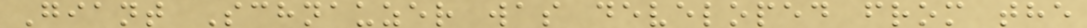Giant Schnauzer was developed from the
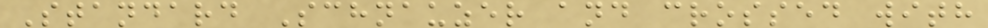Standard Schnauzer and crossed with
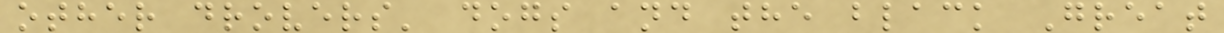other drovers' dogs and the black Great
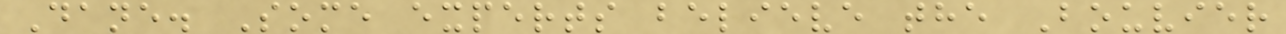Dane. Some experts believe the Bouvier
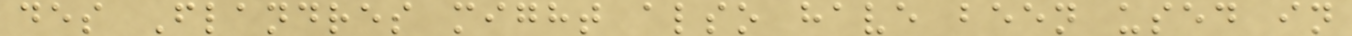des Flandres might also have been used in
